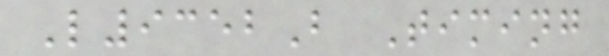L9352B Timing
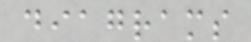diagrams
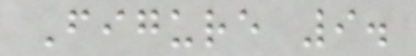Figure 9.
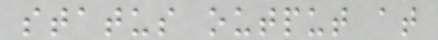status output at
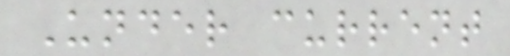Under current
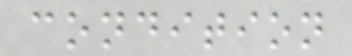condition
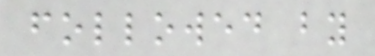followed by
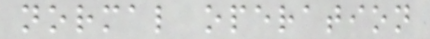normal operation
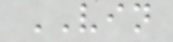VIN
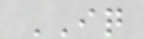IQ
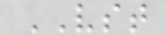VST
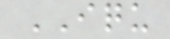IQU
